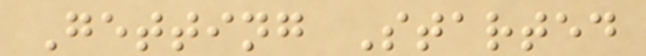Getting Started
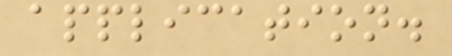application.
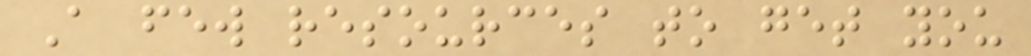A few resources to get you
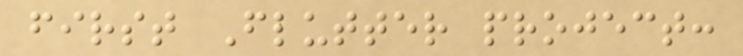first Flutter project:
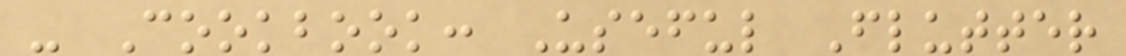- Cookbook: Useful Flutter
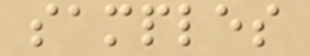samples
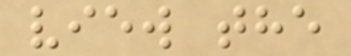view the
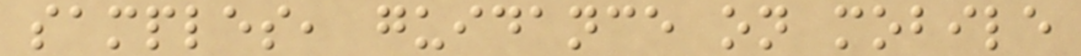samples, guidance on mobile
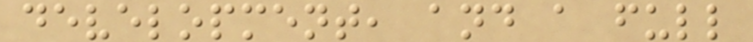development, and a full
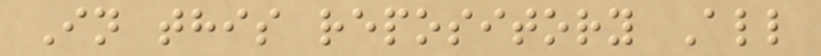In this repository All
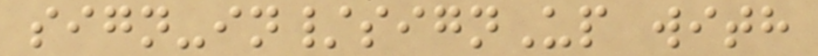sign-in/signUp with
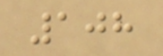108
